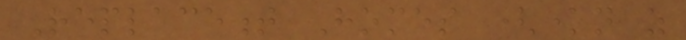Replacement Homes (known as
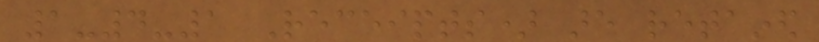1-4-1 Receipts) are retained
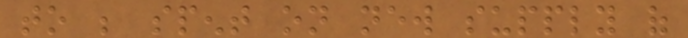to be spent on new supply of
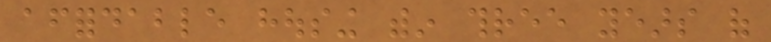affordable housing within three years of
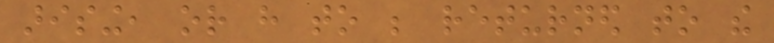arising, or have to be returned to the
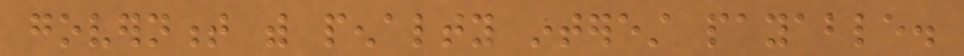government with penalty interest payable.
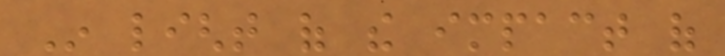In light of the impact of
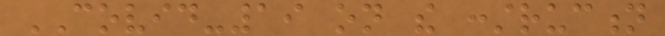COVID-19 on the construction
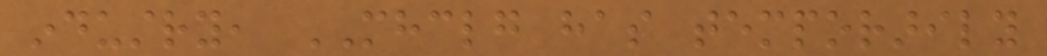industry, MHCLG has temporarily
